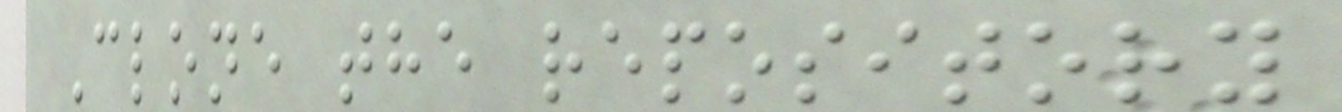Clone the repository
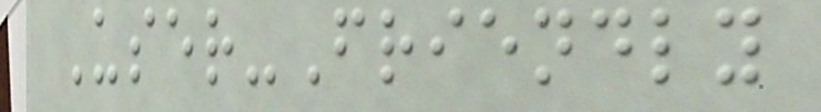User-Friendly
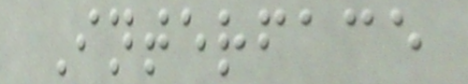Interface
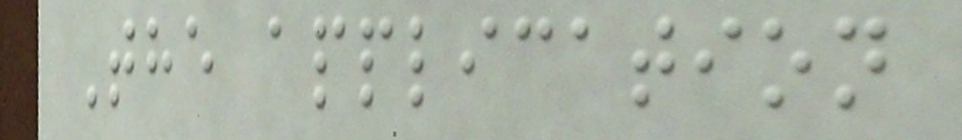The application
